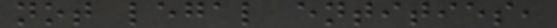not legal entities,
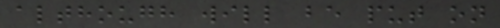although will be put on
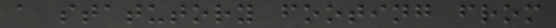a statutory footing from
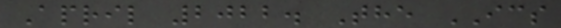April 2022. The ICS
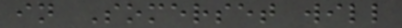in Somerset will
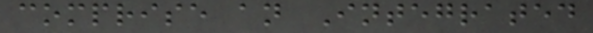comprise an Integrated
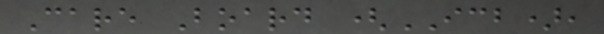Care Board (ICB),
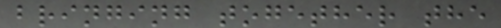bringing together the
